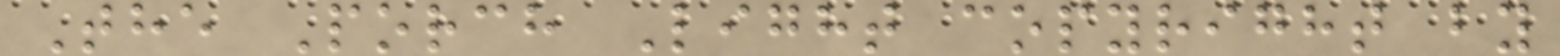The Porch Light copyright by
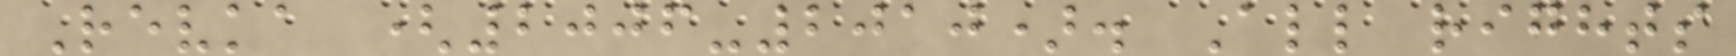Revka (2006-2010). All rights
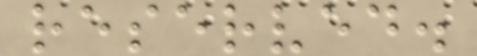reserved.
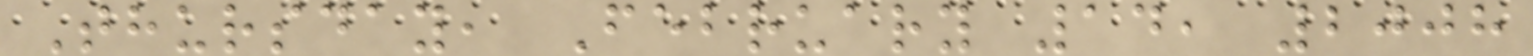Thursday, February 14, 2008
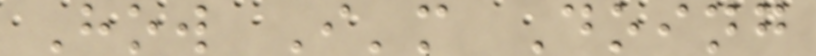How I'm Doing
